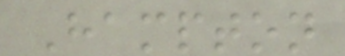Hampton
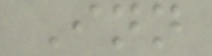Inn
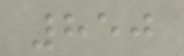850
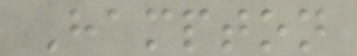Hampton
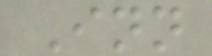Inn
